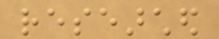researched
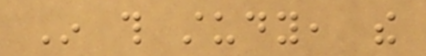In this study, the
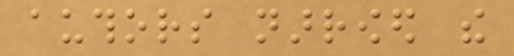authors narrowed the
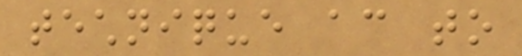technique according to
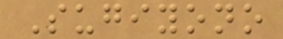Sugiyono
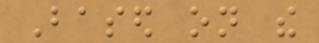Based on the
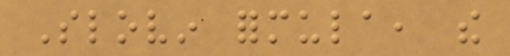Slovin formula, the
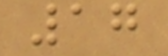17
